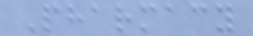Pharmacy
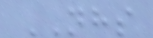NHS
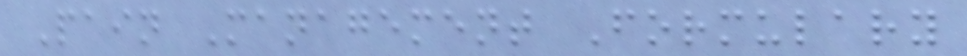Pain Management Formulary
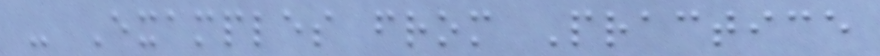- Examples from Practice
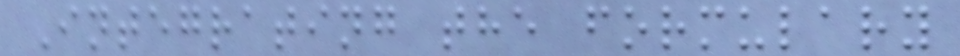Integrating the formulary
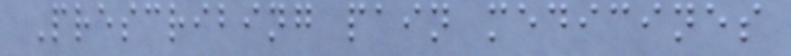Prescribing pain medicines
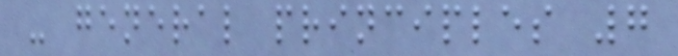- general principles 7
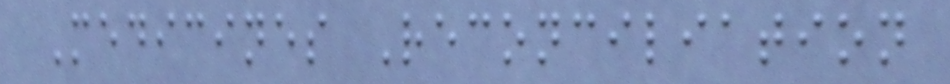Medicines Reconciliation
